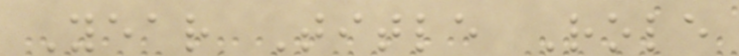Year Title Role
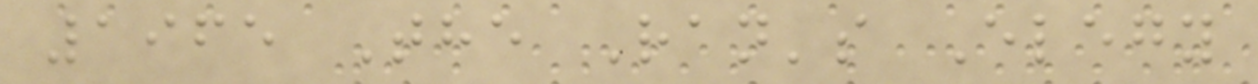1965 The Ran's Elegy
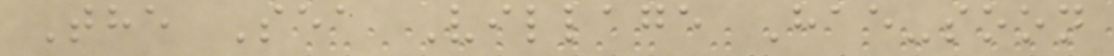The Sea Village Hae-soon
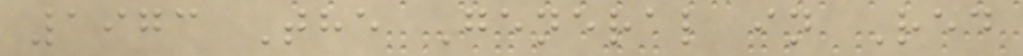1973 The General in Red
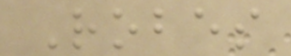Robes
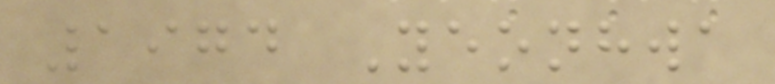1974 Yeonhwa
